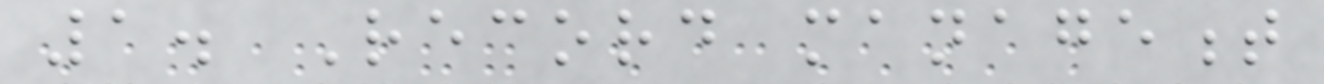1. Record management
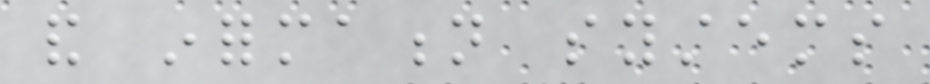and information systems
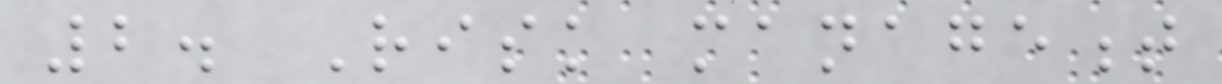2. Risk management
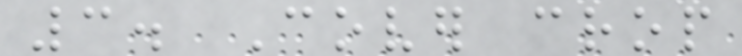3. Cover crop
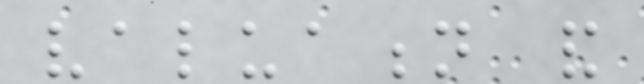valuation and
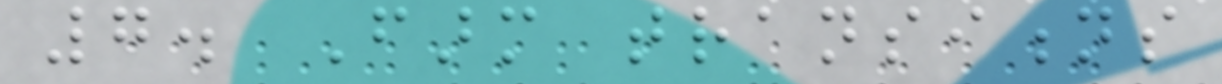7. Farm transitions
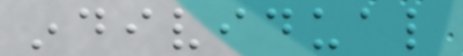individual
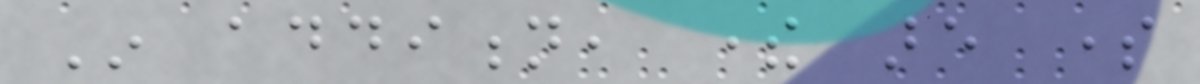In addition, there are some
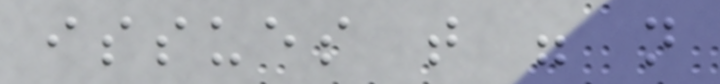issues that were not
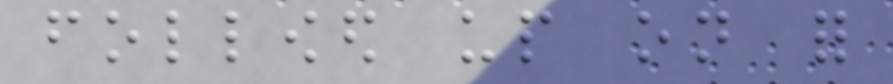followed up on for
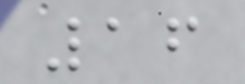16
